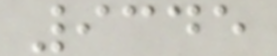9345
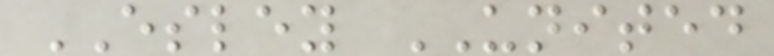ESLEY UNITED
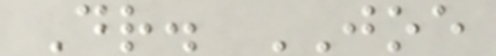Dr. JOE
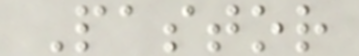Pastor
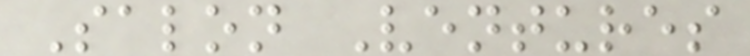Salon Ventures
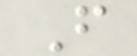F
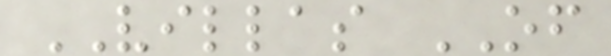VILLAS OF
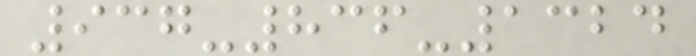937-836-1324
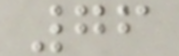76
